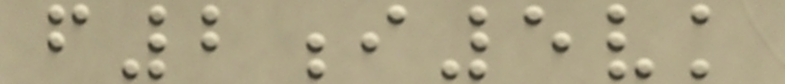f2i5vk
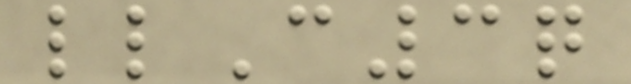llC3q
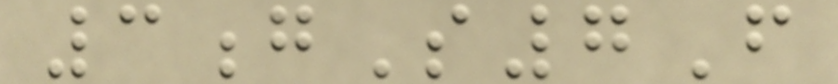3gS7F
